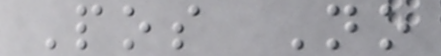Pos No
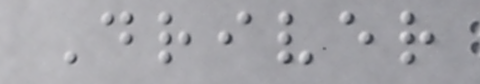Driver
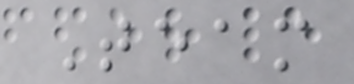Team
